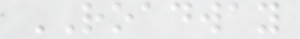ROADWAY
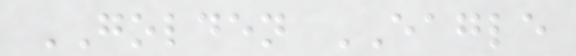GOLDEN EAGLE
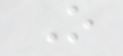O
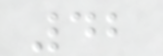42
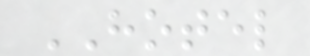HOTEL
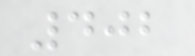402
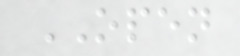OPEN
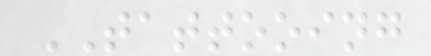TATTOOING
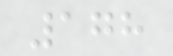178
